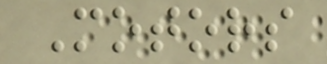Motors
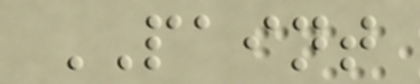PAINT
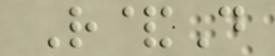R&D
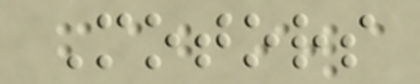Motors
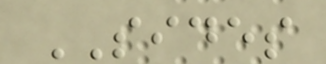SIDES
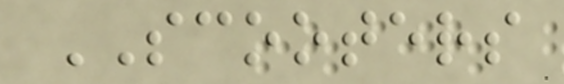SCOOTERS
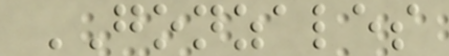GONZALES
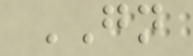GN
